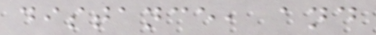distance, and
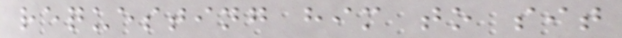requesting him to sit
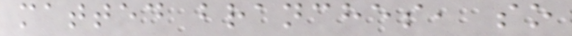matted branches, so
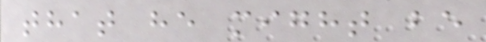that he might be
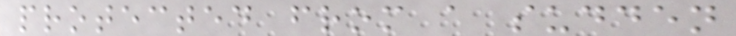protected from a sudden
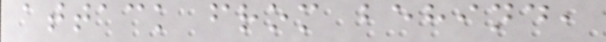attack from behind,
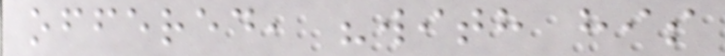offered, "with his
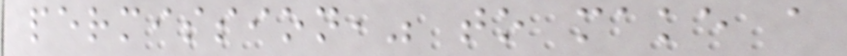permission," to make a
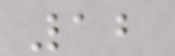12
